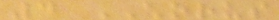4 CHORUS
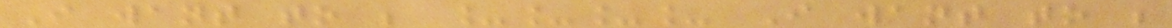I want to be ____ I want to be
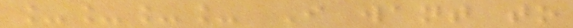____ I want to
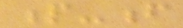p-f
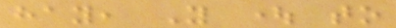hay, You ought to
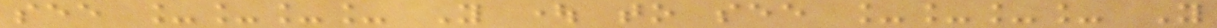see ____ You ought to see ____ You
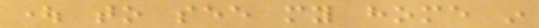ought to see my home in
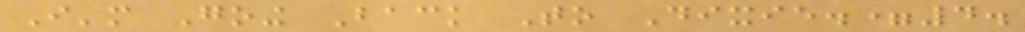I'm Going Back To Dixie.=4.
